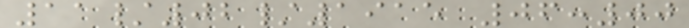11/02/1915 06:00
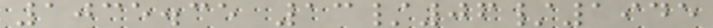1035.35 13/06/1945
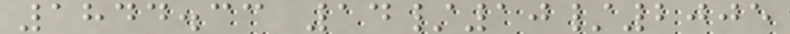1844.33 14/10/2005
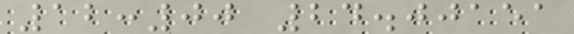12:00 24.00151
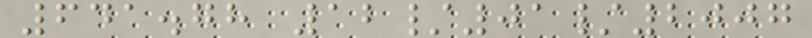641.78 12/01/2007
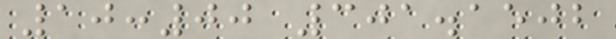10:00 301.1502
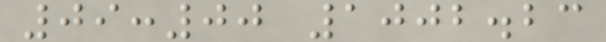09:00 1002.23
